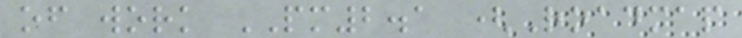of work PM2.1 (Roadmap
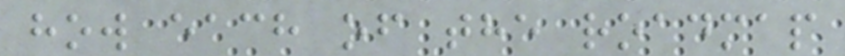how each of the roadmap
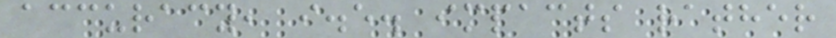accuracy, i.e. impacts rather
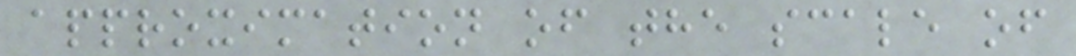approximation of the scale of
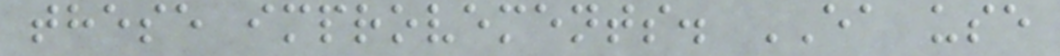these improvements. EA use
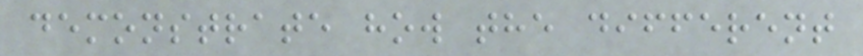demonstrate how the different
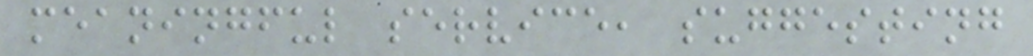meaningful service, suggesting
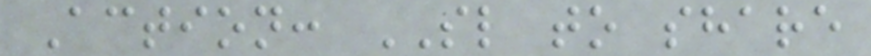Action: SL to share
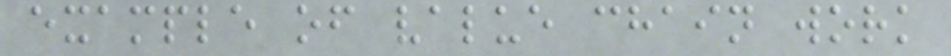example of value chain work
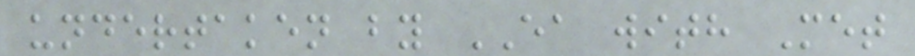undertaken by EA with Met
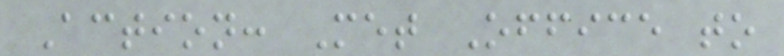Action: Met Office to
